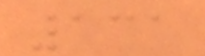131
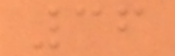36
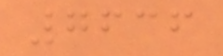7636
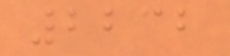2232
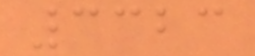3323
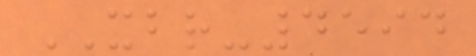XBR-4594
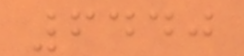6440
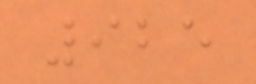925
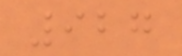927
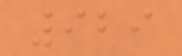929
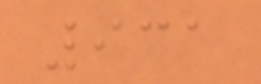931
